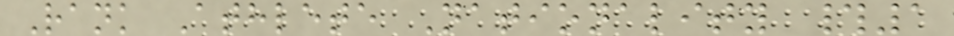Rank Athlete Nationality #1
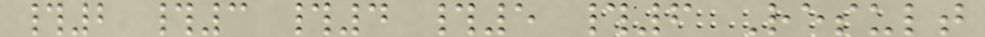#2 #3 #4 #5 #6 Result
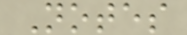Notes
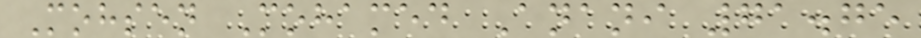Mohsen Mohamed Anani 71.75
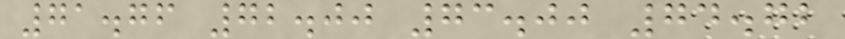71.76 72.00 73.00 74.72
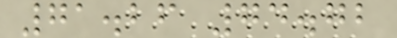71.26 74.72
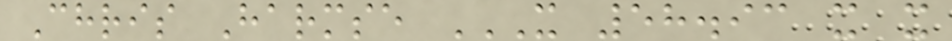Chris Harmse X 58.93 X X
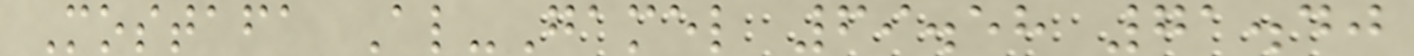Mostafa Al-Gamel 69.58 71.40
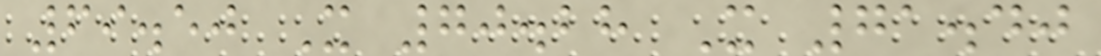69.50 X 70.28 X 71.40
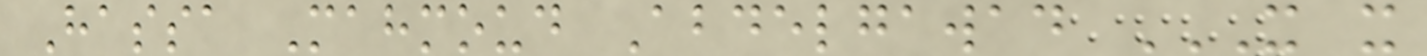Hassa Mahmoud Abdelgawad X X
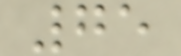75
